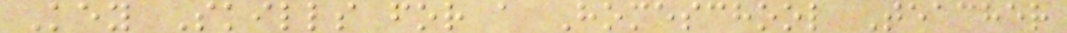Key Skills for a Homeschool Teacher
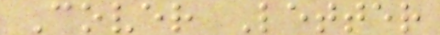Cover Letter
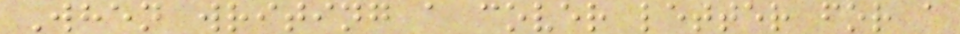When writing a cover letter for a
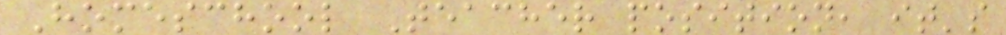Homeschool Teacher position, it's
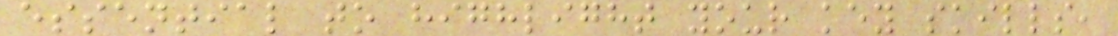essential to highlight your key skills,
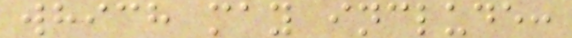which may include:
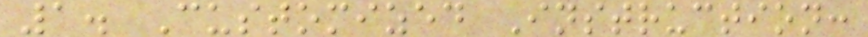1. Customized Instruction:
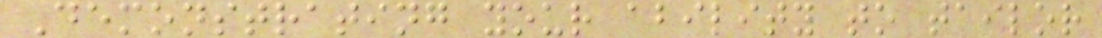Demonstrating your ability to tailor
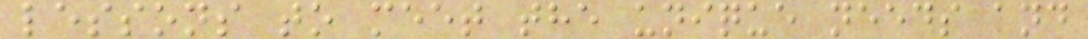lessons to meet the unique needs and
